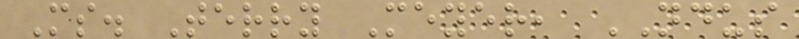Ms. Terry Meyer, NDUS
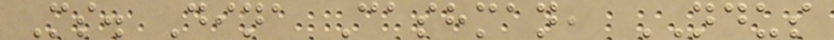Ms. Dina Cashman, NDUS
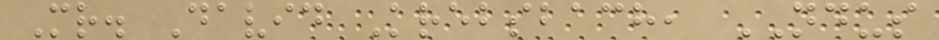Mr. David Krebsbach, NDUS
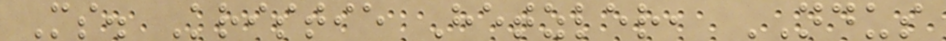Ms. Kristie Hetzler, NDUS
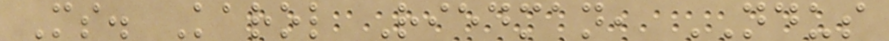Ms. Karol Riedman, NDUS
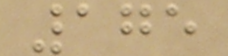175
